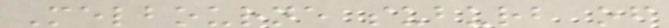Melbourne suburb of
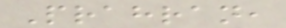Prahran,
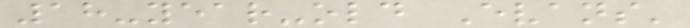18-year-old Evans'
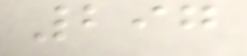297
